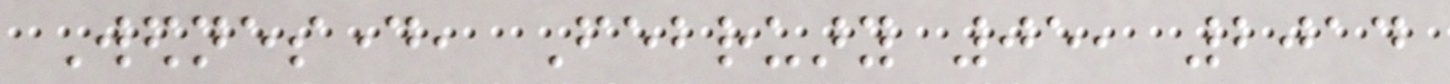Wednesday, February 05, 2014
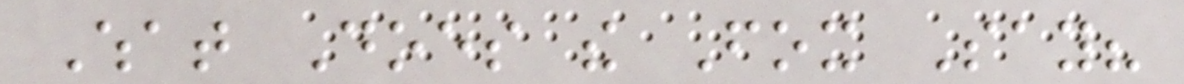What Does the Fox Say?
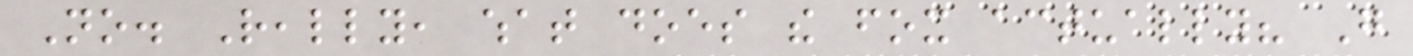No. Really, what does the fox actually? Go
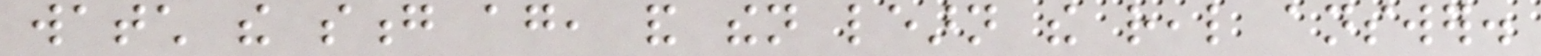watch the song again, and then learn the real answer.
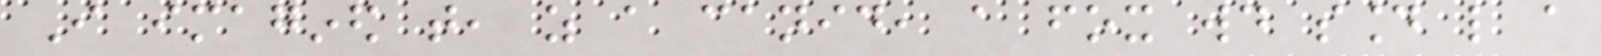I imagined that, as a canid, a fox would sound like a
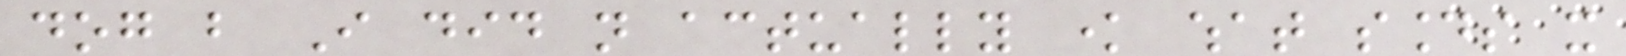dog but I did not actually know what sounds it
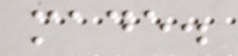made.
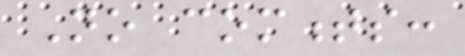No comments:
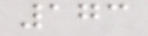173
